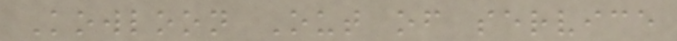Kowloon Out of service
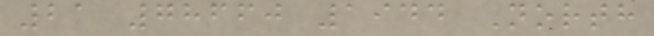21 78660 1944 North
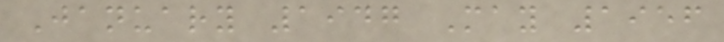January 1947 May 1956
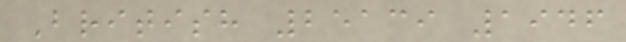British 25139 1946
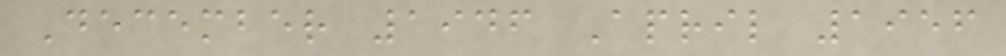December 1946 April 1956
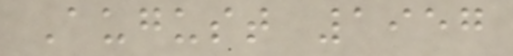August 1957
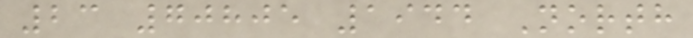23 70805 1944 North
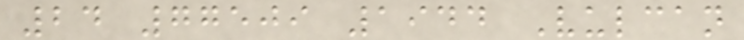24 77509 1944 Vulcan
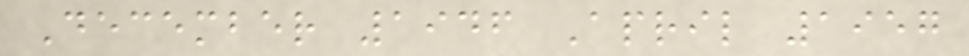December 1946 April 1957
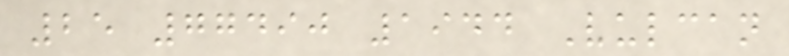25 77490 1944 Vulcan
